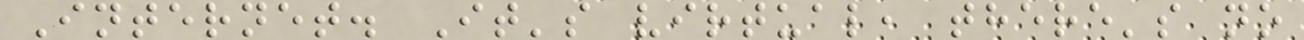Internet. It's virtual, there's no
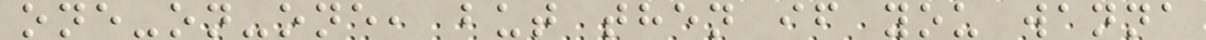one-on-one, but then if you wanna
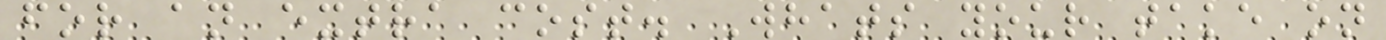for an extra cost. Whats your take on
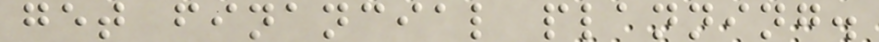get financial planning.
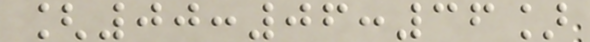[00:06:36]
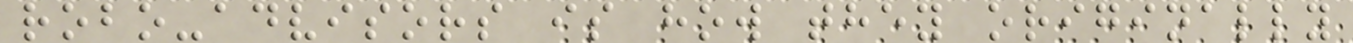robo-advisors is how they originally
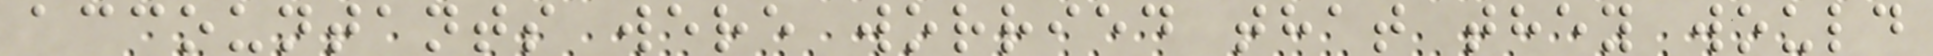accountants were worried that they would
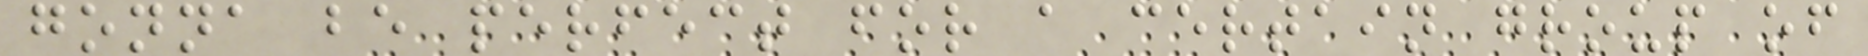gonna be perfect for a certain group of
